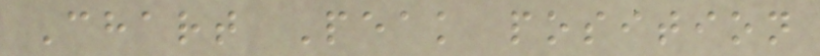Chart Peak position
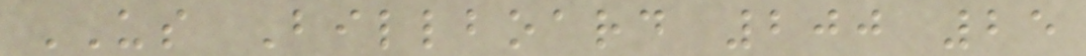US Billboard 200 25
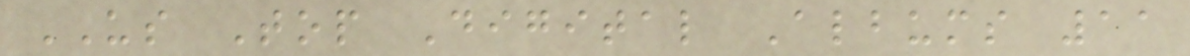US Top Digital Albums 11
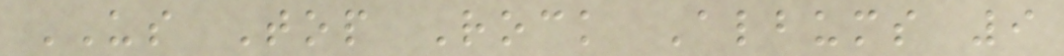US Top Rock Albums 9
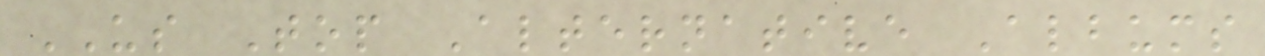US Top Alternative Albums
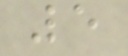5
